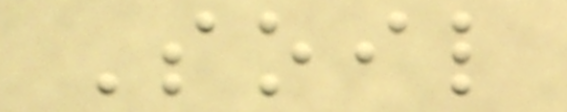Soil
